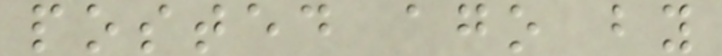posted ago by
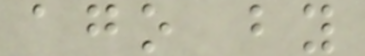ago by
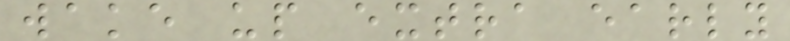wake up extra early
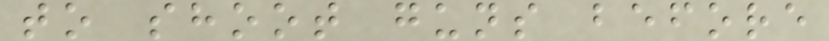to shoot guns before
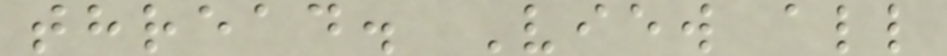thread. View all
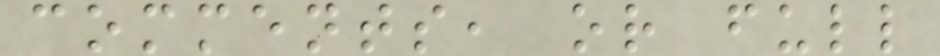comments, or full
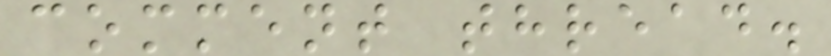comment thread.
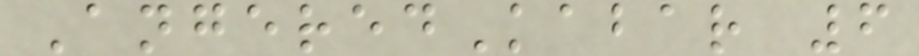AngeredKabar 6
